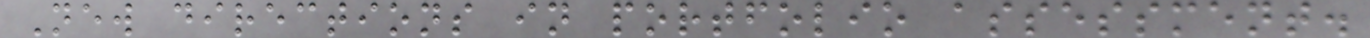New directions in portfolio assessment.
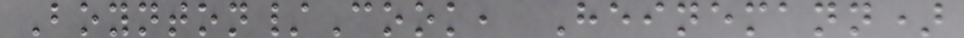Boynton/Cook, Heinemann)
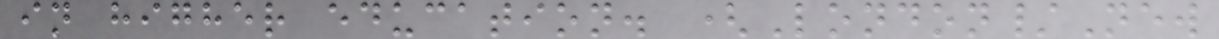in higher education. (London/New
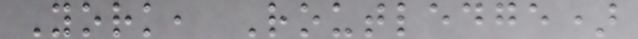York, Routledge)
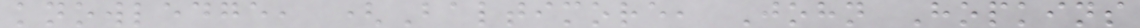knowledge, (Baltimore, John Hopkins
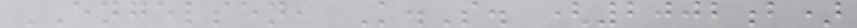ENGELSEN, K.S. (2002b)
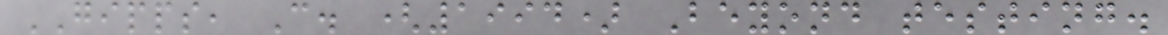GIPPS, C. (1994) Beyond testing.
